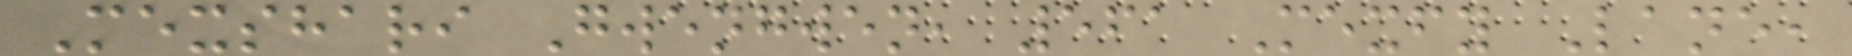Mexshari Gwengwen, 561 Mexfy Lane,
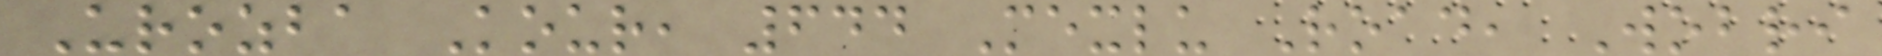Urozba Kour, 644 Mexlu Road, Wobri
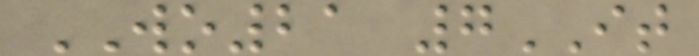WO21 7IT
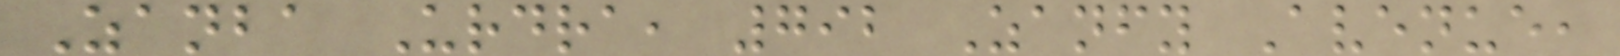Zanba Urdra, 792 Zanfy Avenue,
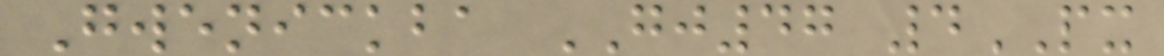Gwenickba GJ47 4PX
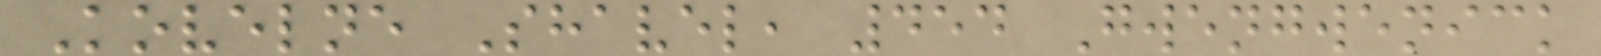Kovelne Shavel, 454 Gwengwenick
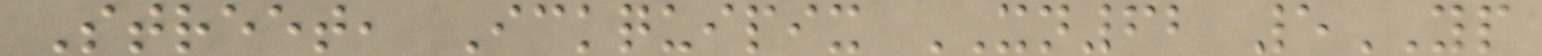Street, Ickquipix XN62 5YP
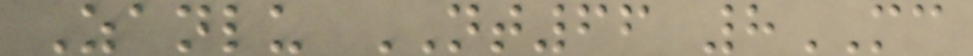Zanlu NT66 8MC
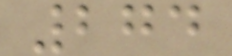274
